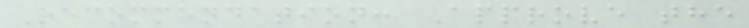Recommendation: Approve the
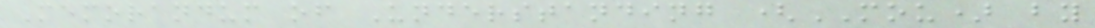Memorandum of Understanding (MOU) by
